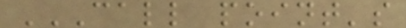CALL POINT'S
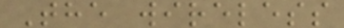The wireless
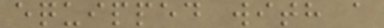equipped with a
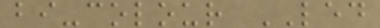bi-colour LED
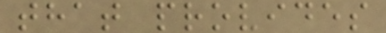that provides
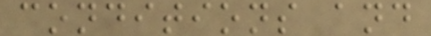conditions and
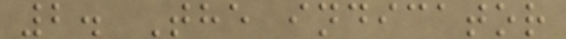2. The indicator
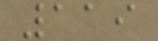119
